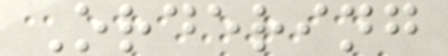Ordering
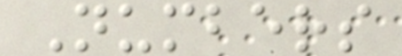Numbers
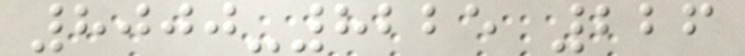8000-8225 226
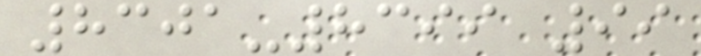8301-8399 99
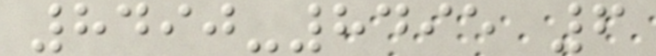8490-8495 6
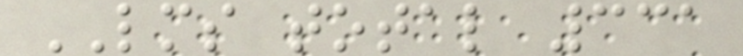LMS total 331
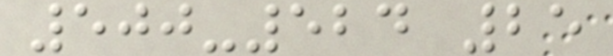500-524 25
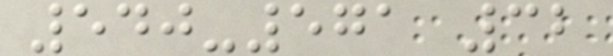540-571 32
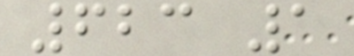623 1
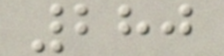280
